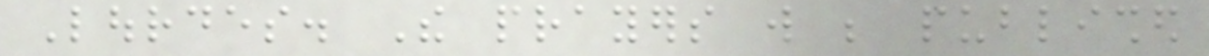Lourdes. The prayers will be published
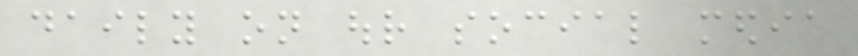daily on our social media
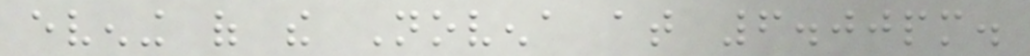evening of the Novena at 6.00pm.
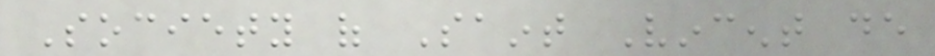Society of Saint Vincent de
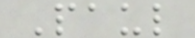Paul
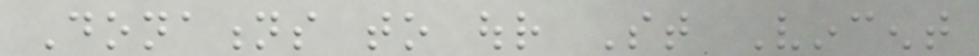Donations to our St Vincent
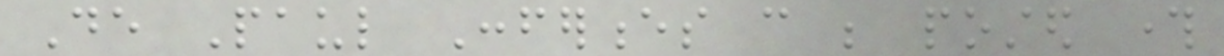De Paul Conferences can be posted through
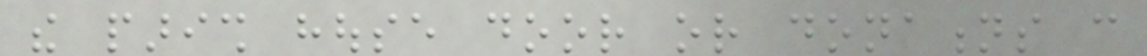the parish house door or donations can
